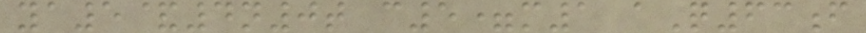ya5&4n0t c5=m1 aQ63f
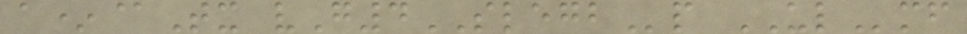a*@Tx vG4SLEGBp ULmf
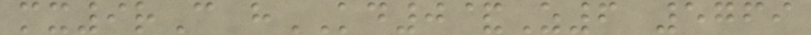mx9rC hKD0&Z6 5769
